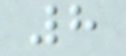8
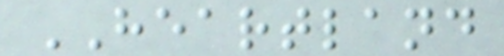HEARTLAND
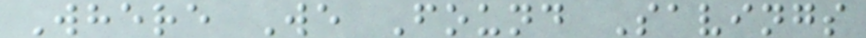Where We Found Savings
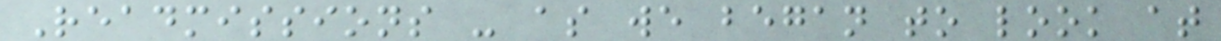Readmissions - as we began to look at
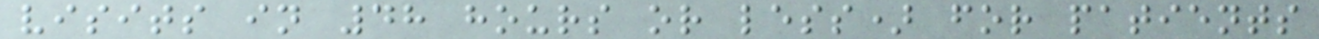visits in 48 hours or less) for patients
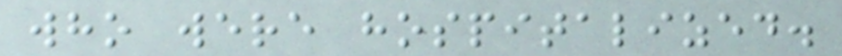who were hospitalized.
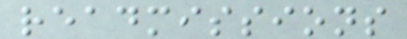readmissions
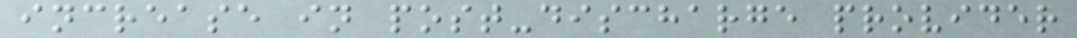increase in post-discharge provider
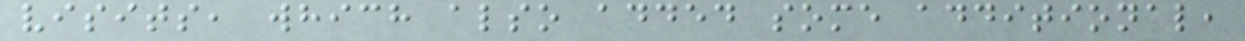visits, which also added some additional,
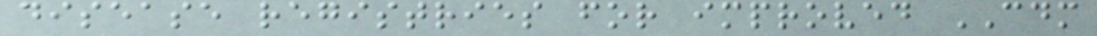disease registries for improved CDM
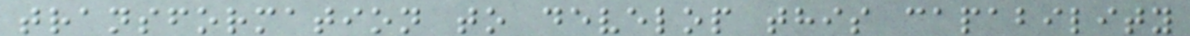transformation to develop this capability
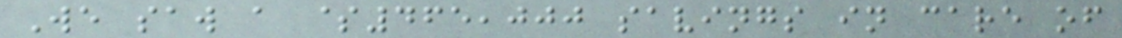We saw a $465,000 savings in care of
